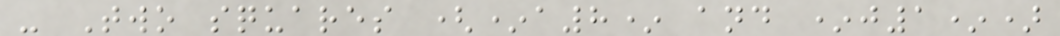- Two squares (*a8* and *j1*)
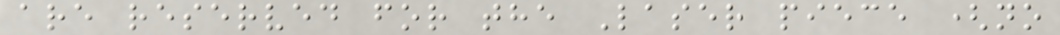are reserved for the Laser piece (no
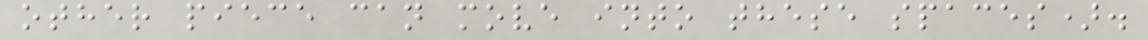other piece can move into these spaces).
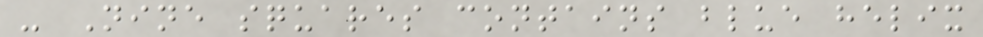- Nine squares contains blue helix
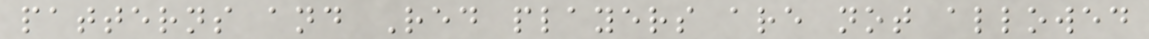patterns and Red players are not allowed
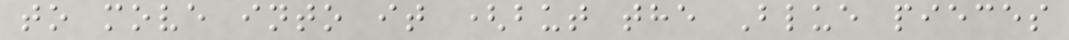to move into it (but the Blue pieces
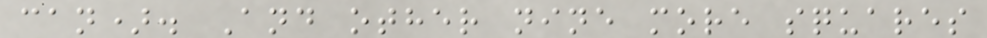can). And other nine more squares
